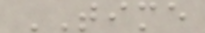TIME
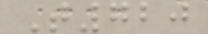T720
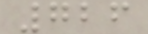726
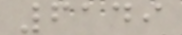6149
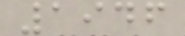1946
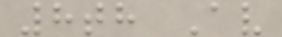8th Av
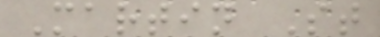Martin St
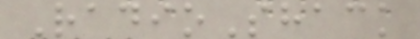RadioShack
